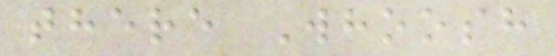there Whoosh
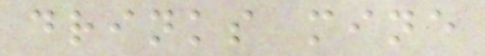drinks mine
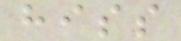hiss
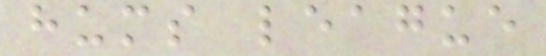hums league
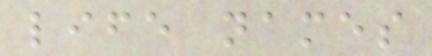life names
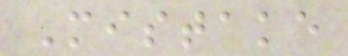Mistake
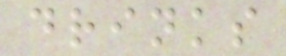drinks
